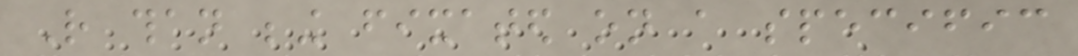Rather than being fixated on a specific
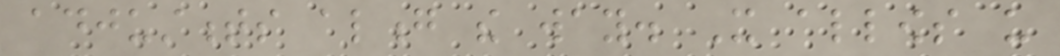adjustments along the way. It allows us
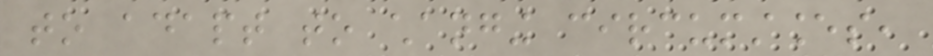to adapt to changing circumstances,
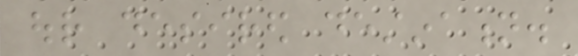our desired destination.
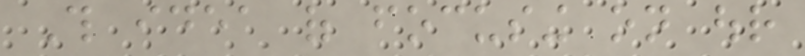This idea of focusing on our
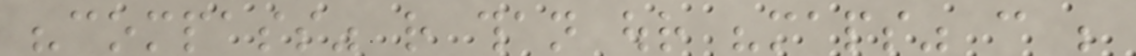"compass" rather than our "maps" can be
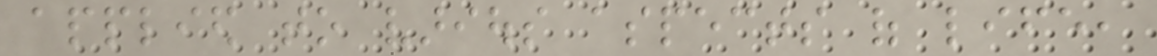applied to various aspects of life,
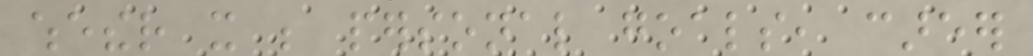whether it be personal goals, career
